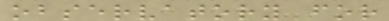observatory for
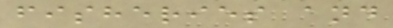fisheries and
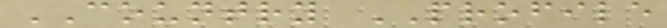COUNTRY PROFILE
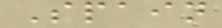Spain
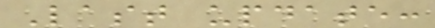Last update:
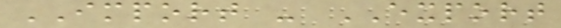IMPORT - EXPORT
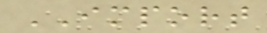IMPORT
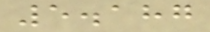5.187
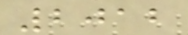2012
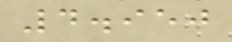4.950
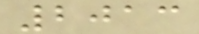2013
